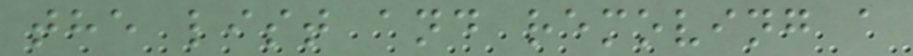the list and removing a
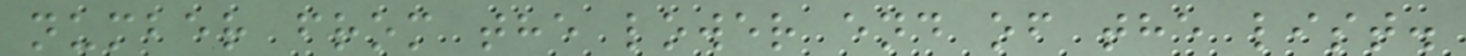number from the lower end of the list.
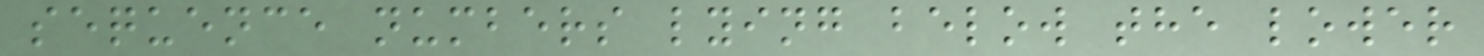sequence numbers lying below the lower
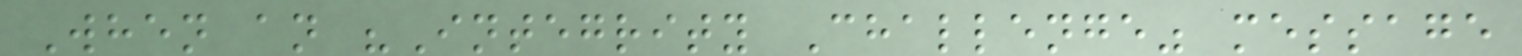When an "Integrity Challenge" message
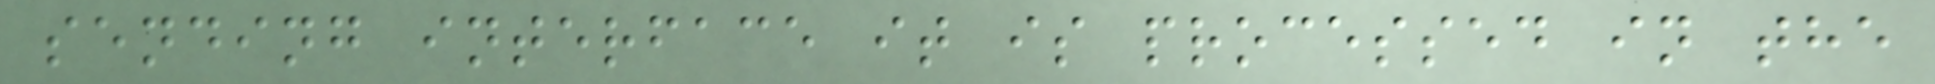sending interface it is processed in the
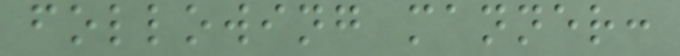following manner:
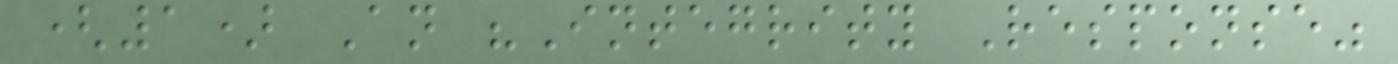(1) An "Integrity Response"
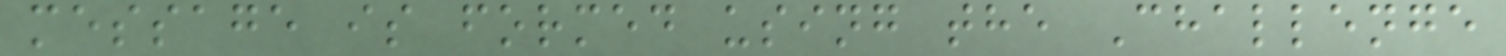message is formed using the Challenge
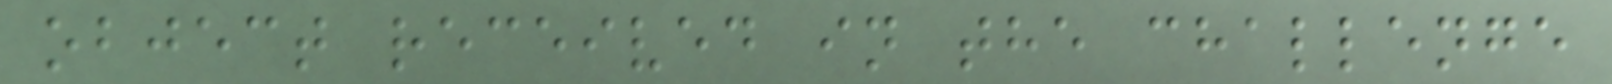object received in the challenge
